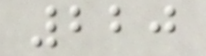220
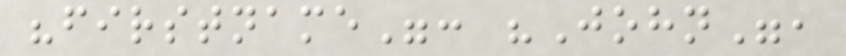"firstname": "John",
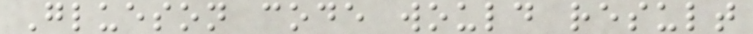Glueson code would result
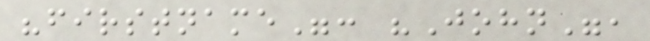"firstname": "John",
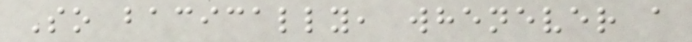So bacically, whenever a
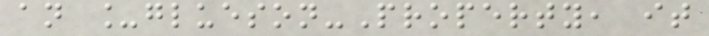an _glueson-Property, it
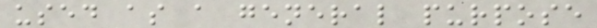used as a general purpose
